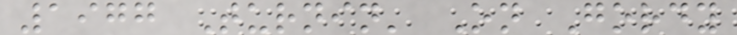1977 Turnin' On Gordy
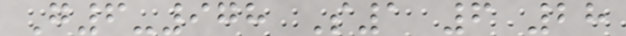G6-978 S1 6 28
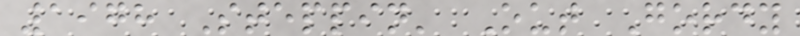1978 Steppin' Out Gordy
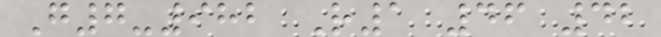G7-982 R1 46 42
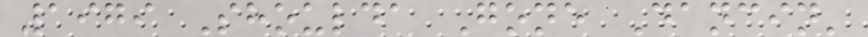1979 Shoulda Gone Dancin'
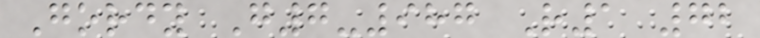Gordy G7-987 R1 72
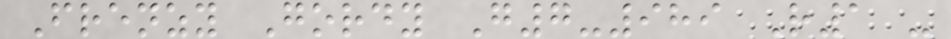Frenzy Gordy G7-989 R1 -
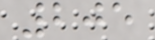205
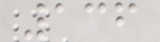136
